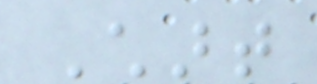Chart
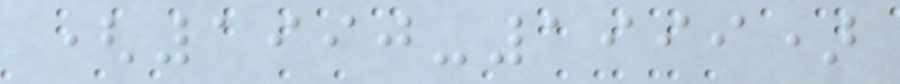(1990-1999)
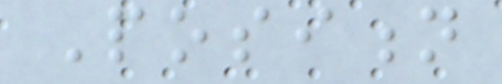Position
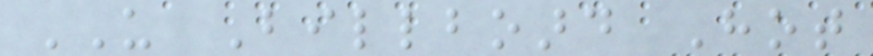US Billboard Hot
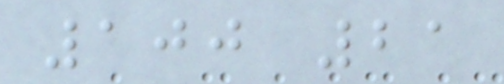100 21
